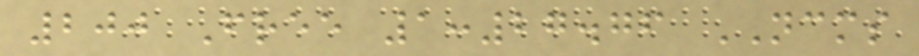200 Free 1:27.76 NCMS
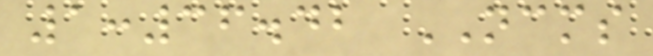1:36.42 NCMS
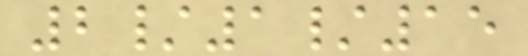2/1/15
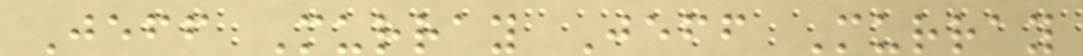Jeff Murray Jeff Murray
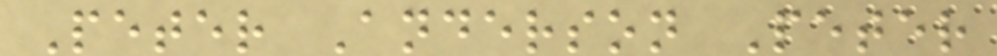Peter Anderson Peter
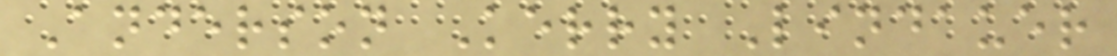Anderson Kerry Lindauer
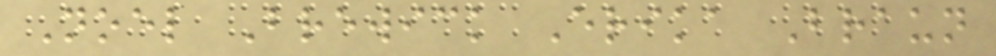Noel Brewick Erika Braun
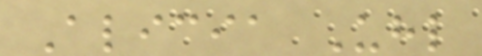Alicia Uhl
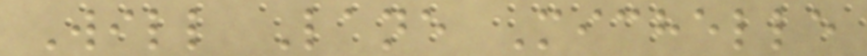Will Lane Michelle
